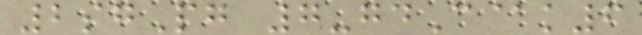2sgPg 7-gdC@k6
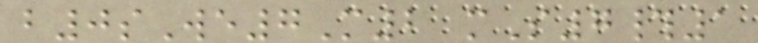b0sWe7M2 mS7#1
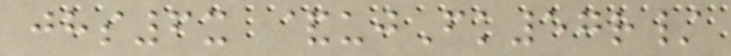jhs6x &ujFk57r/
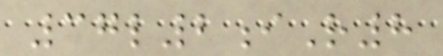37l2iR8
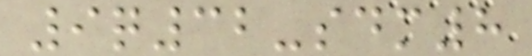9q32-sdm8
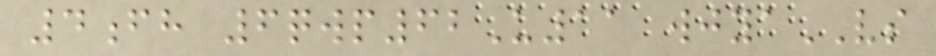4fh 6qwp62U11 wjyaVS
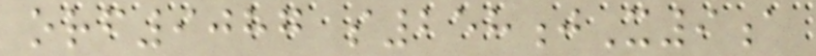orf9087 s258jX9a
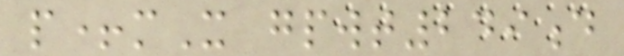p+mX gpwt249d
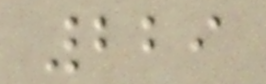229
